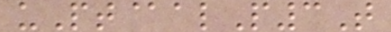uPt@alP3T
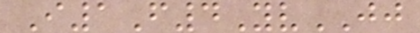I1F4YvJJ
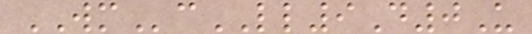WMcLL9D0U
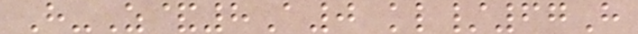H-Z&8A0 kl/67H
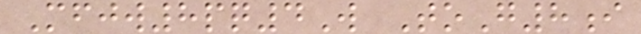Mfjw8pq4W ToG8i
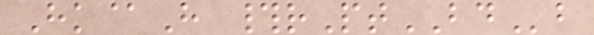Hk@H #rPtBDb
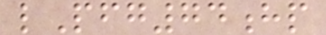lPfg74hp
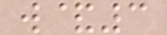w&3
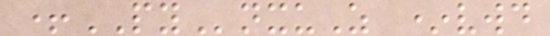+PYnxuZ *vwd
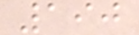190
